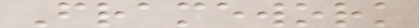Framework
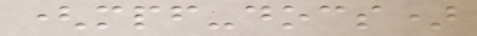(mpf-docs)
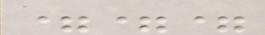===
